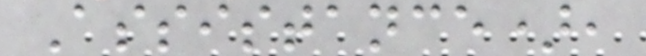Assistance),
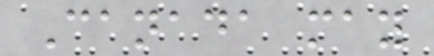Canada may
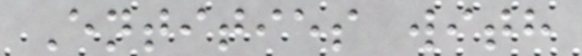Entities with
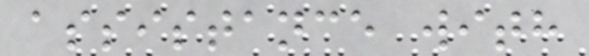assistance with
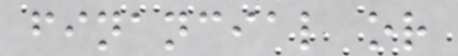financial or
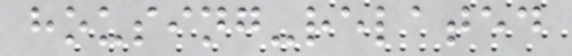housing-related
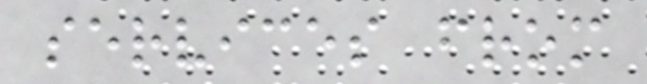services from
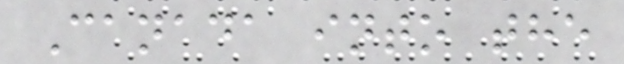Canada into the
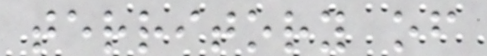territory of
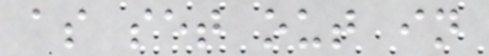as set out in
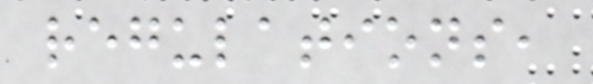regulations,
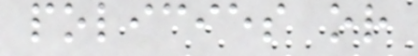policies or
